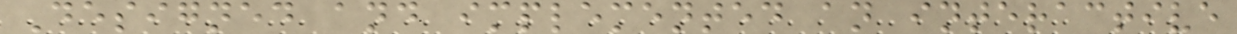Designed and implemented an interactive
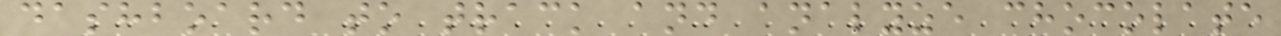dashboard to track and analyze chocolate
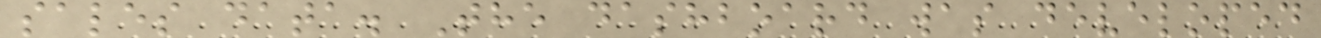sales data. The dashboard was developed
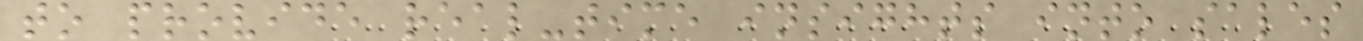to provide real-time insights into sales
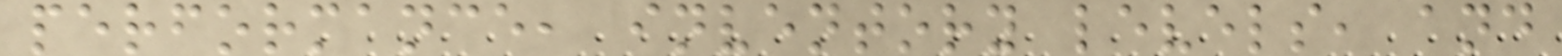performance, inventory levels, and
